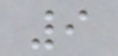9
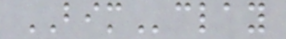BIMclay
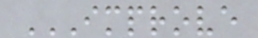IMPROVE
